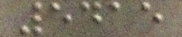5415
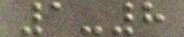1-8
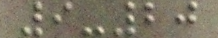9-20
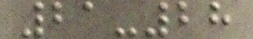21-28
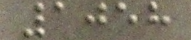1058
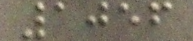1056
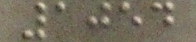1054
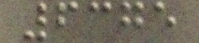6375
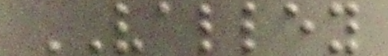VALLEY
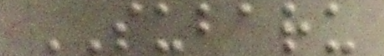SUBARU
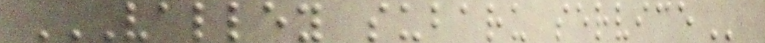VALLEY SUBARU SERVICE
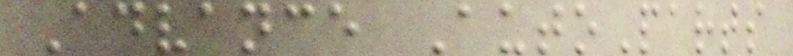Advance AutoParts
